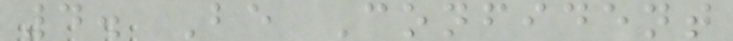4. Be Confident
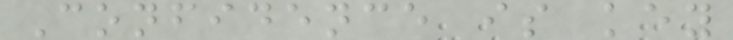Confidence is key
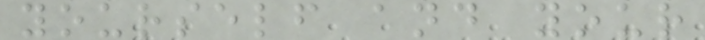yourself and your
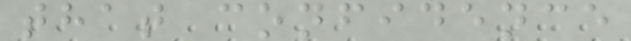that confidence
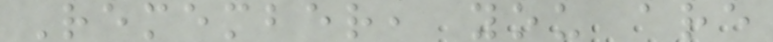Remember, you are
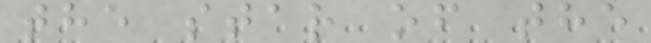the star of the
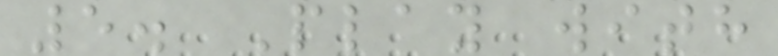5. Play with
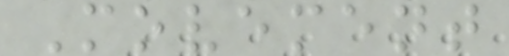Movement
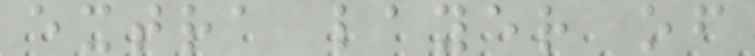extra layer of
